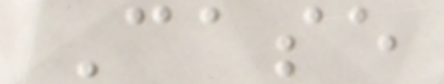Case
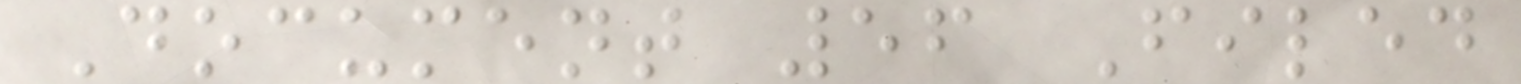Document 56 Filed
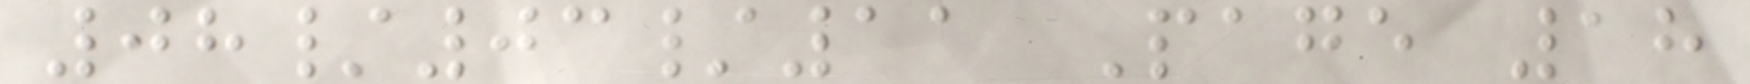08/03/11 Page 18
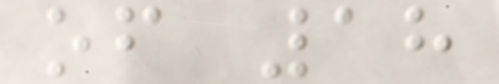of 18
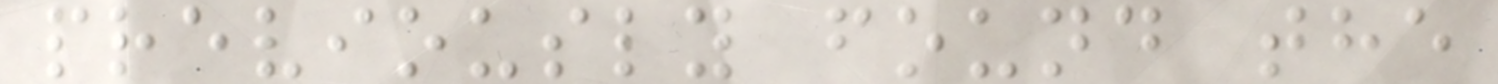previously found the
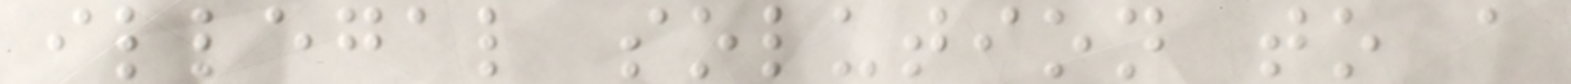illegal solution to a
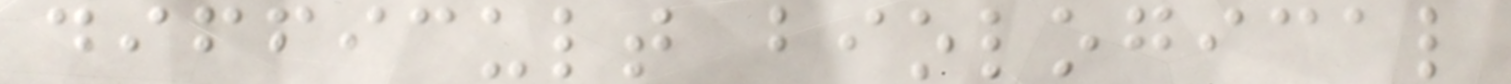difficult biological
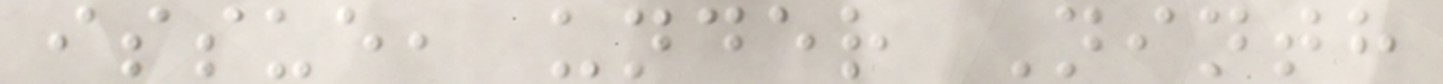issue, under Ninth
